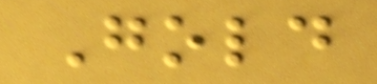Gold
